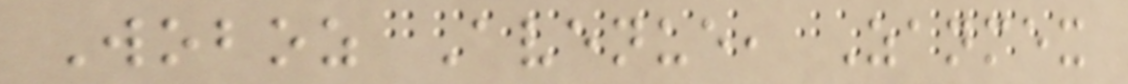Woboz Avenue, Zanmex
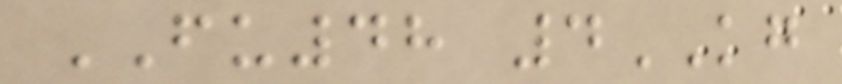FU48 4KG
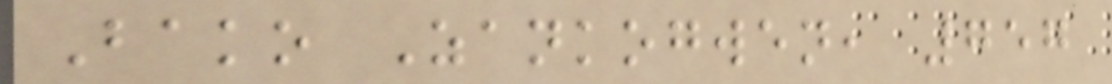Bako Zankogwen, 757
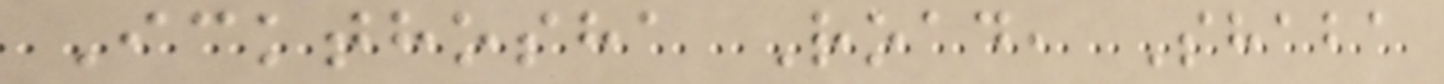Ickthosha Road, Shaba
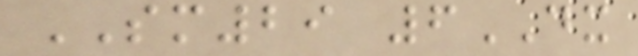SM29 6DX
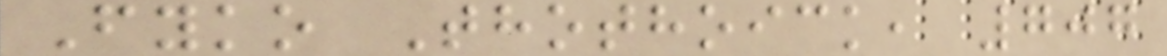Fyko Thothoick, 707
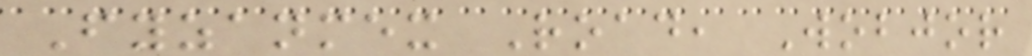Fyzanmex Road, Wobjor
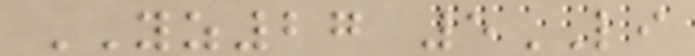YZ27 5LI
